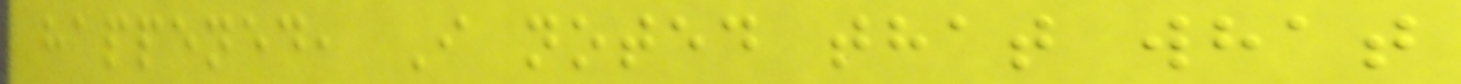happened, I noted that what
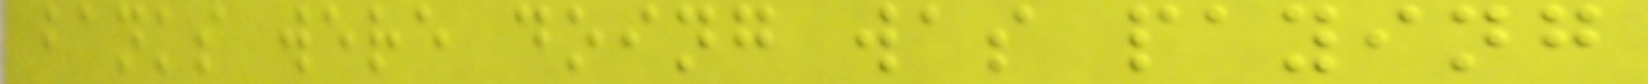banks were doing was paying
